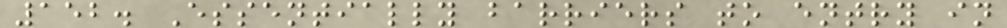152. Essentially barriers to entry in
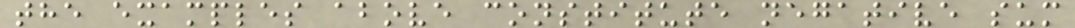the examples above constitute negative sum
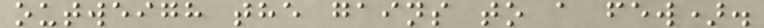outweigh the gains to a few).
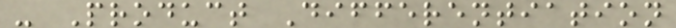- Product Differentiation
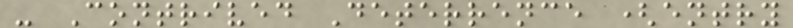- Contrived Deterrence (entry
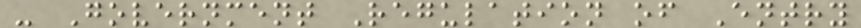- Government Regulation of Entry
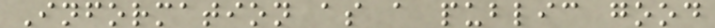Information as a public good
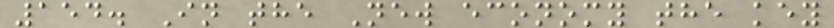154. In the New economy the key
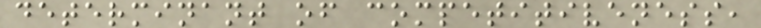determinant of competitiveness,
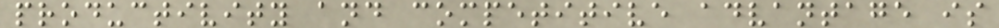productivity and competitive advantage is
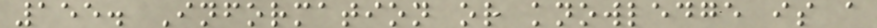155. Information or knowledge is a
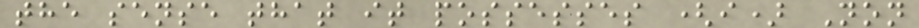the sense that it possesses (i) Non
